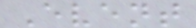Event
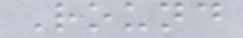Round
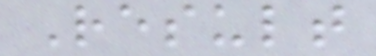Result
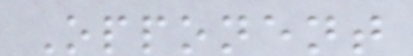Opponent
